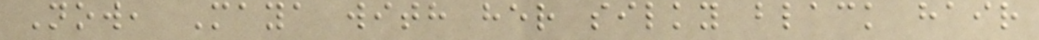Now, Maya with her silky black hair
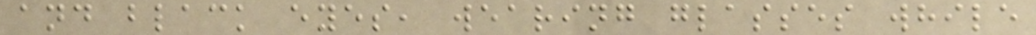and black eyes, wearing glasses while
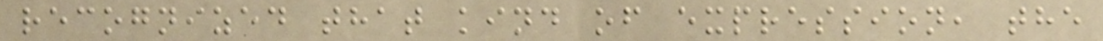recognized that kind of expression, the
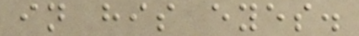in his eyes.
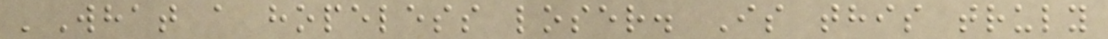'What a hopeless loser. Is this truly
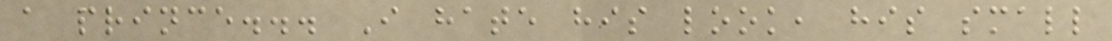a prince... I hate his look, his small
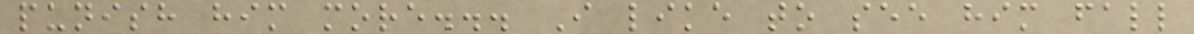punish him more... I like to see him fall
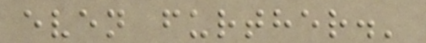even further.'
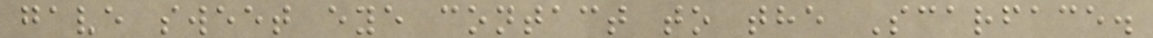gave sweet eye contact to the Scarface.
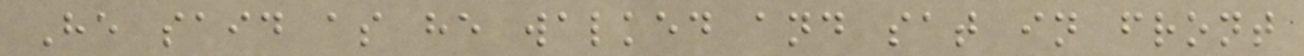He said as he walked and sat in front
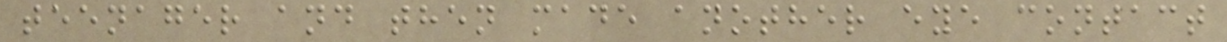teenager and then made another eye contact
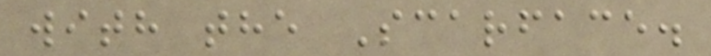with the Scarface.
